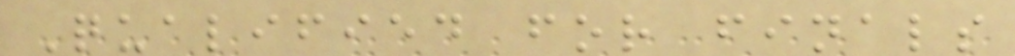Qualified for finals
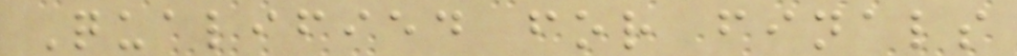Qualified for finals
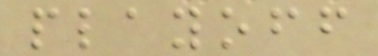playoff
